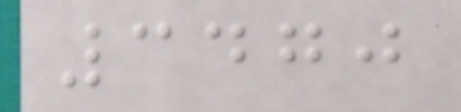3470
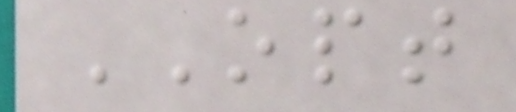OPT
